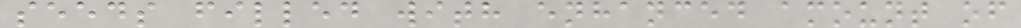seeds filled with enhanced amount of
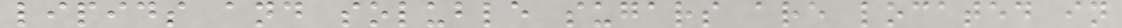lipids and soluble sugars are located in
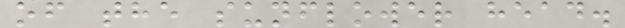of the sunflower head.
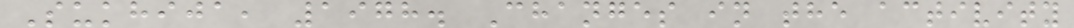Sukhija, 1978. Changes in the activity
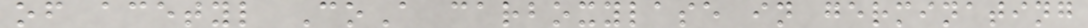of acetyl CoA carboxylase in germinating
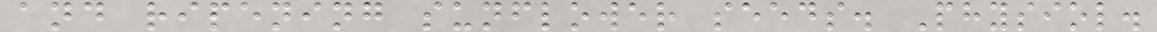and ripening sunflower seeds. Physiol.
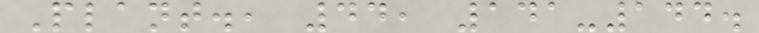Plant., 44, 141-144.
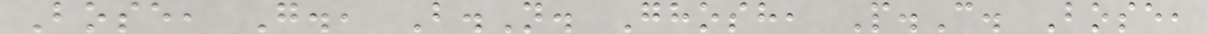Bose, G., B.N. Ghosh, P.C. Bose,
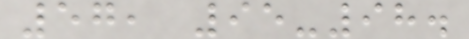57, 95-98.
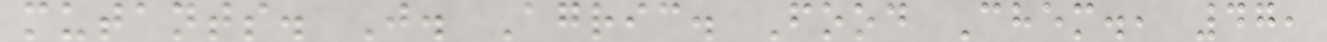mutants. J. Agric. Food Chem., 47,
